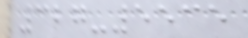327-5535
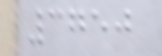3750
